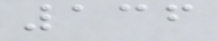136
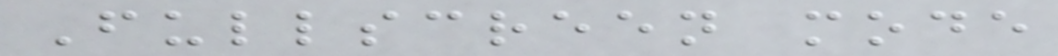Fullscreen mode
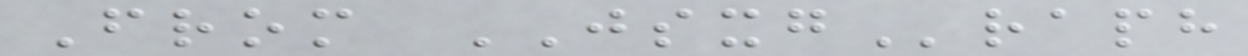From JSXGraph
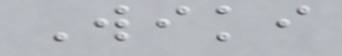Wiki
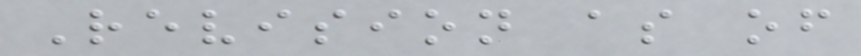Revision as of
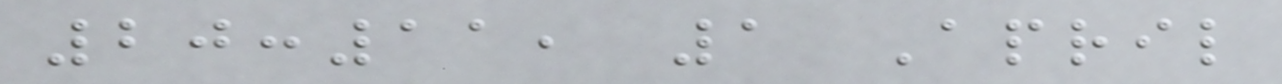20:11, 1 April
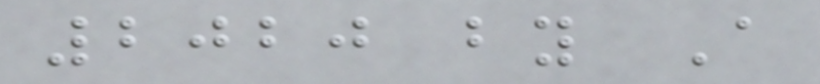2020 by A
